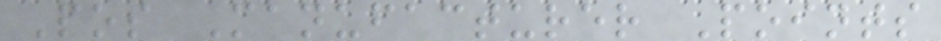Pos Manufacturer Points
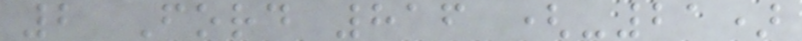2 Ford 816 (-21)
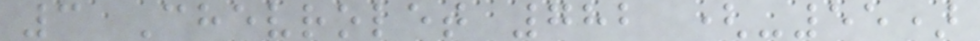3 Chevrolet 782 (-55)
